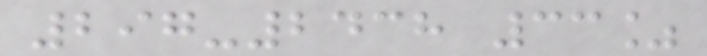297-2438 33%
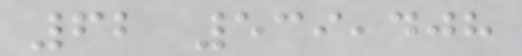62 539,408
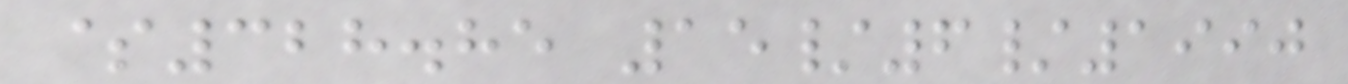$328.85 15/6/1990
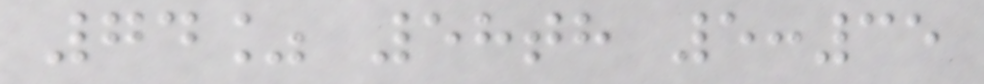74% 58th 5:35
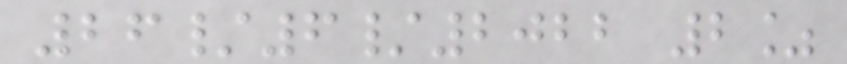26/6/2022 2%
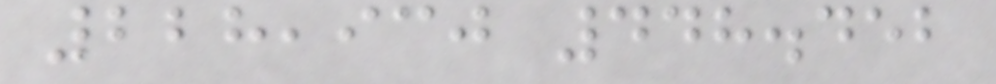228,930 448.452
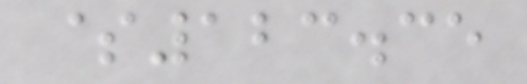$123.35
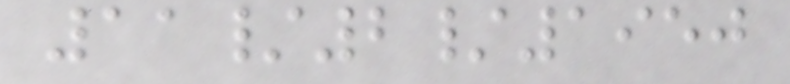11/2/1950
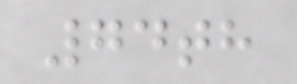74th
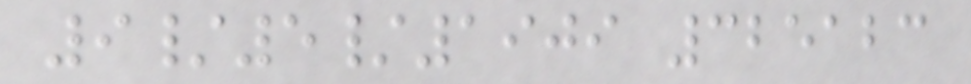9/5/1909 325123
